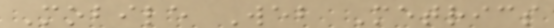Mobile Web Metrics
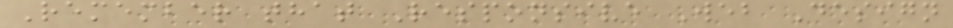Remember that Responsive Web Design
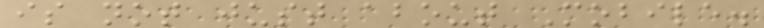is not just about Mobile.
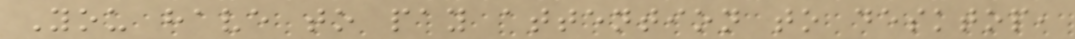You have to pay attention to desktop,
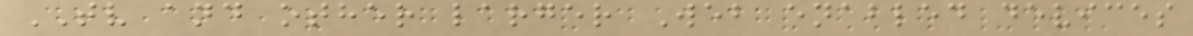TV and other larger Web enabled devices
